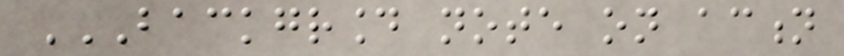BACKGROUND NOTE ON ACTION
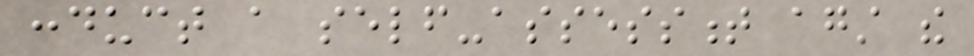conduct a self-assessment against the
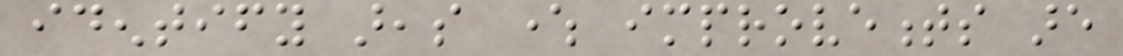identify areas where improvements are
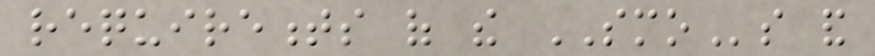requirements of the SMOs and
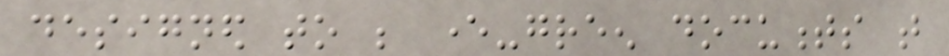designed to be ever-green documents that
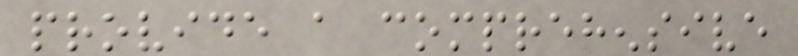provide a comprehensive
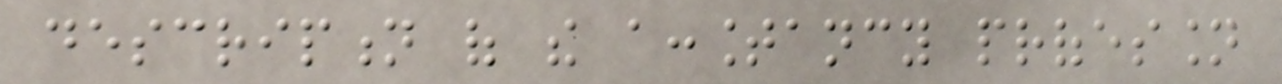description of the accountancy profession
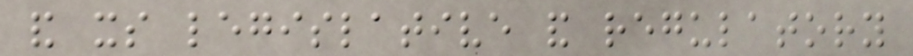and its legislative and regulatory
